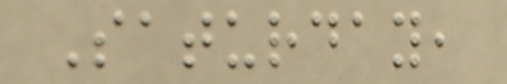Saturday,
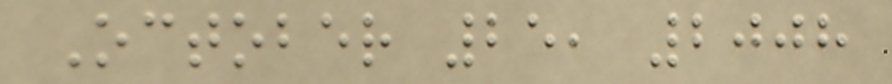October 25, 2008
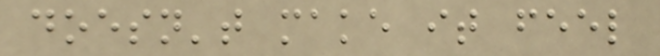doesn't make it feel
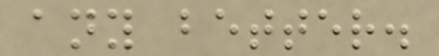any better.
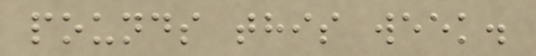pounds this week.
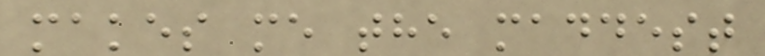makes me the maddest
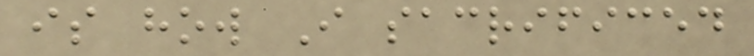is how I sacrificed
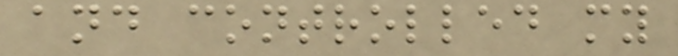and controlled my
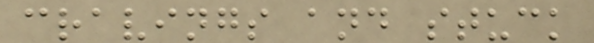cravings and stuck
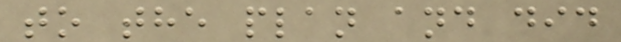to the plan and did
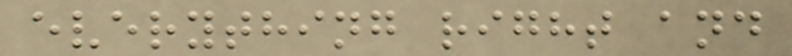everything right and
